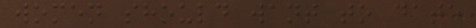women should want to date
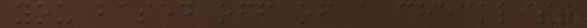you based off of a checklist
